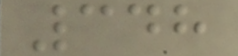348
